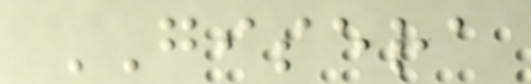GISERA
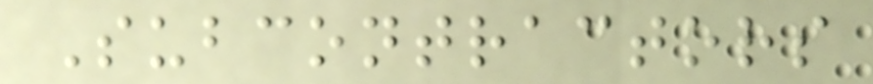Subcontractors
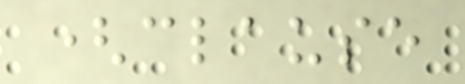(clause
